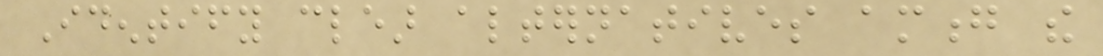Identify clear alternatives among the
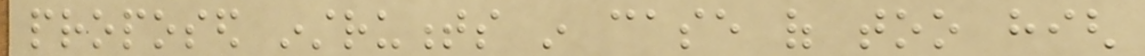proposed instruments in case of too high
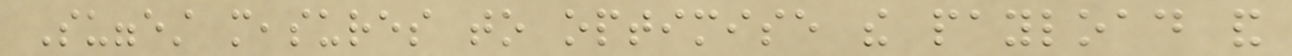Suggest measures to optimise the payload and
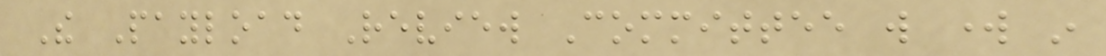The Payload Review Committee will work in
